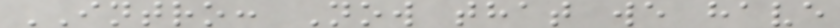INTRO: Now that we have
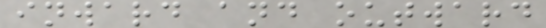inward and outward
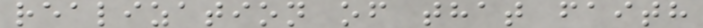realization of that faith
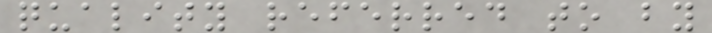quality referred to by
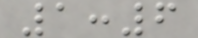1:6
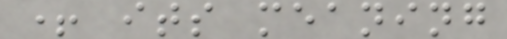+ its meaning
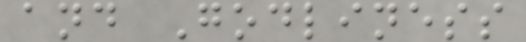and Godliness
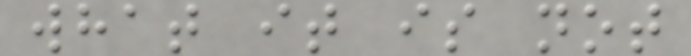what it is not
